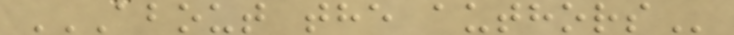ABOUT THE AUTHORS
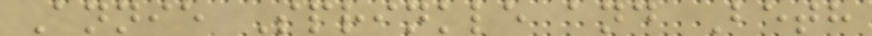Annie Sprinkle and Beth
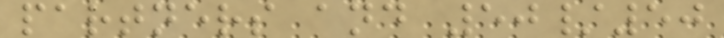partners and 50/50
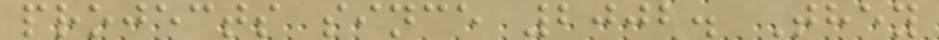projects since 2002. They
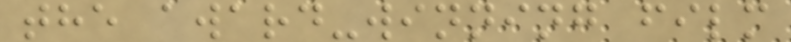the award-winning film
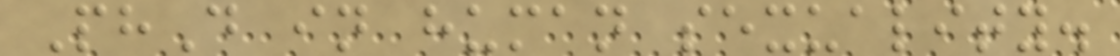PhD in human sexuality.
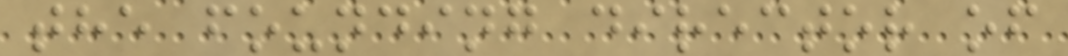the founding director of
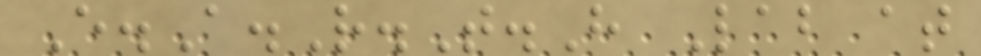E.A.R.T.H Lab at
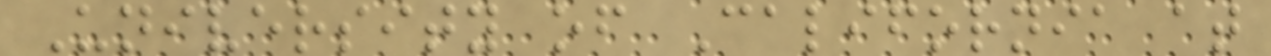University of California at
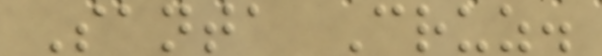Santa Cruz.
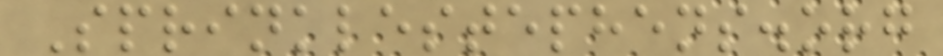Sprinklestephens.org
